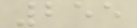255
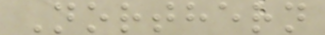Northern
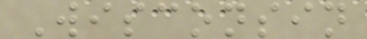Wisconsin
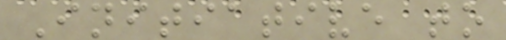Initiative to
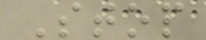Stop
